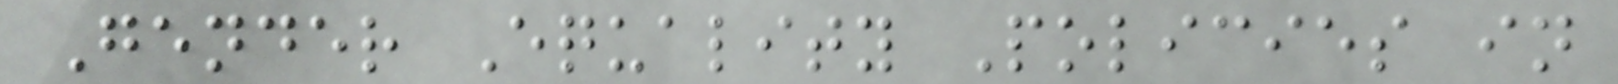Gender Equality Policies in
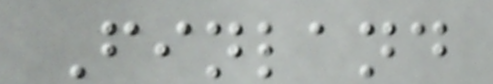Finland
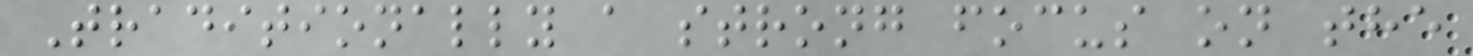Traditionally a strong focus on the
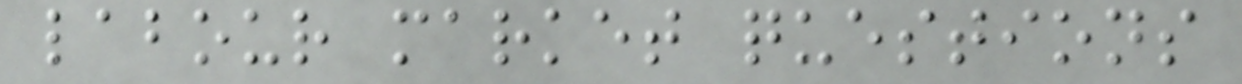labour market questions
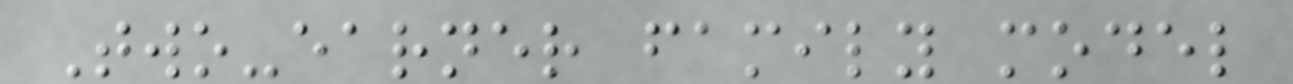Two-earner family model
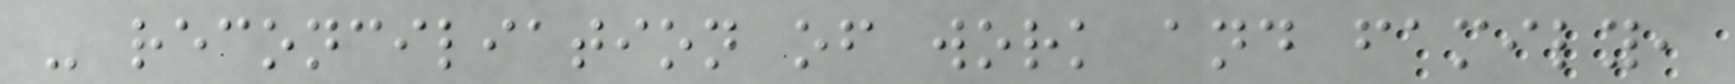- reconciliation of work and family,
